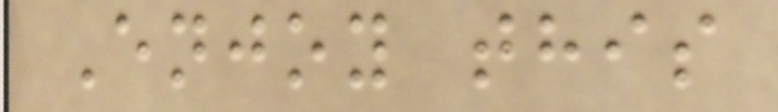Enjoy this
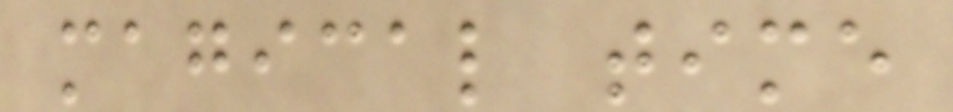magical time
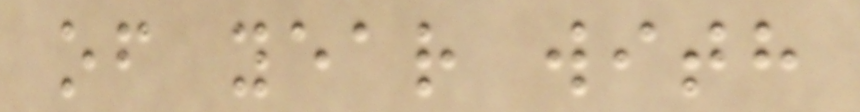of year with
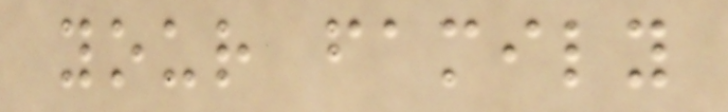your family
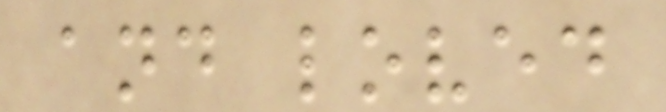and loved
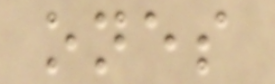ones
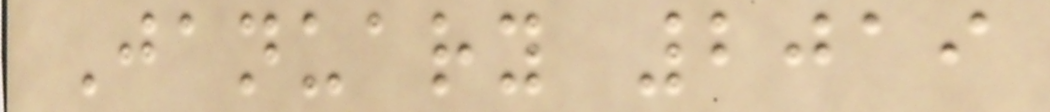January 2019
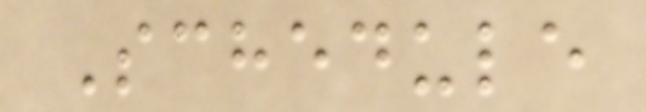Schedule
